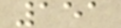151
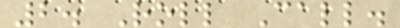2. Roll Call.
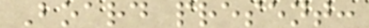Board present:
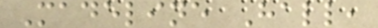Madeline Hall,
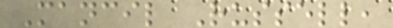Mancil Russell,
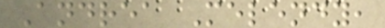Andrea Melendy,
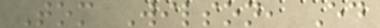Tom Wilson, Ed
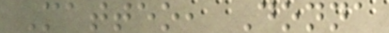Matteo, Donna
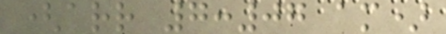(arr 7:07 am)
